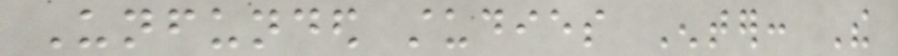Unfunded studies Enter: The
